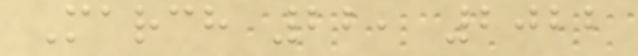March 22, 2022
